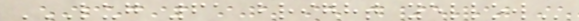LUG 61 BRIGHT YELLOW
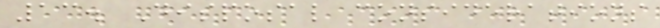13. Disposal considerations
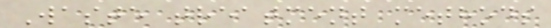Waste treatment methods
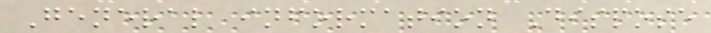General information Dispose
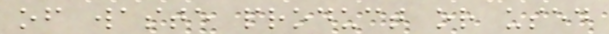of waste product or used
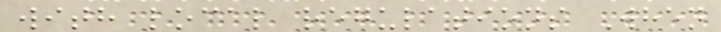with local regulations When
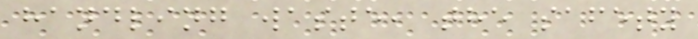handling waste, the safety
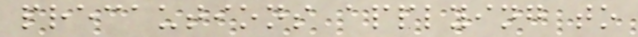precautions applying to
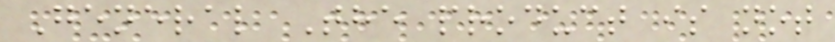General The product is not
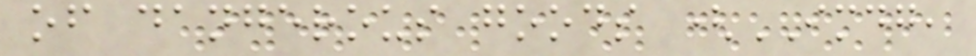of dangerous goods (IMDG,
